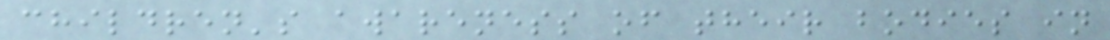children's awareness of their bodies in
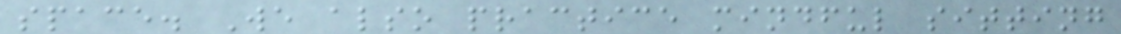space. We also practice mindful sitting
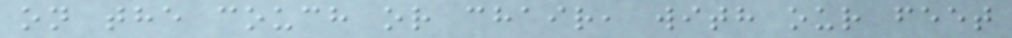on the couch or chair, with our feet
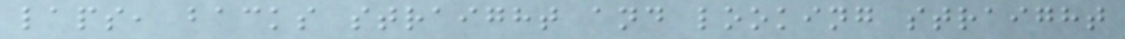laps, backs straight and looking straight
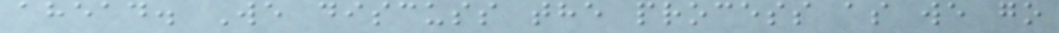ahead. We discuss the process as we go
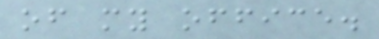of my office.
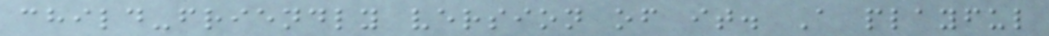child-friendly version of it. A playful
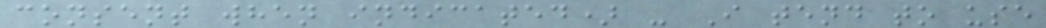consent when indicated) - I tend to use
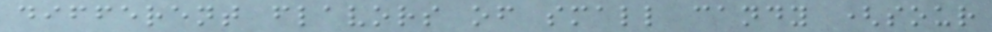different flavors of small candy (sour
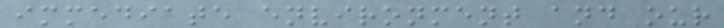immediate environment and our
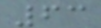63
